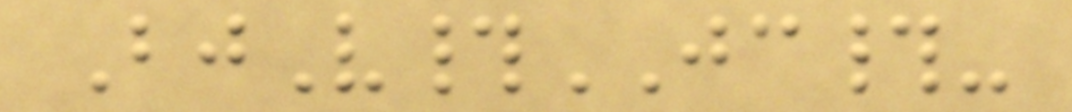BjV#JC#-
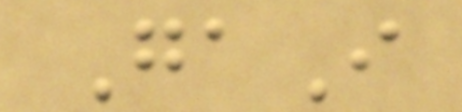GaI
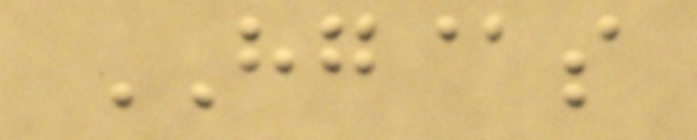HG@s
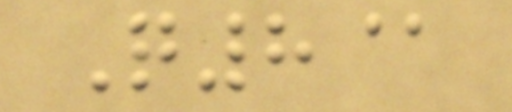Q8@
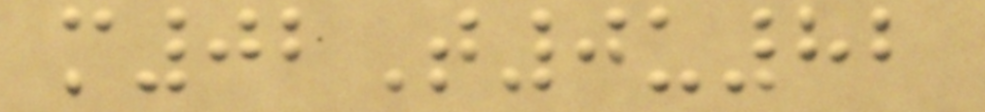m02T0u82
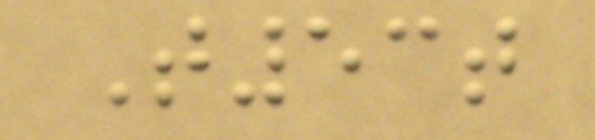T53t
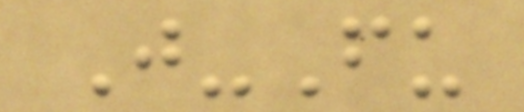J-Fu
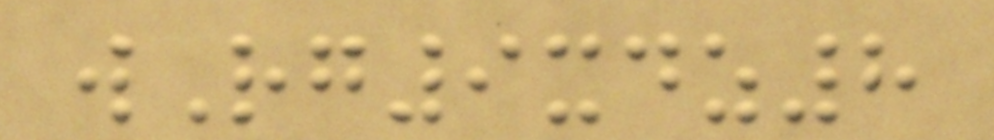wRg9xdz8
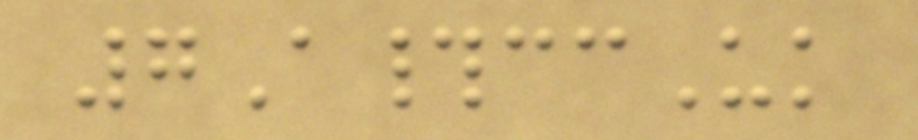7A#ccUk
